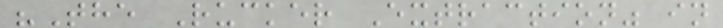"The Rucker Extraction" in
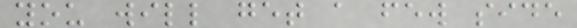you will get a few side
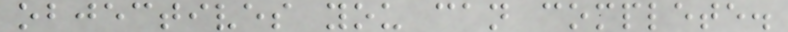objectives you can complete.
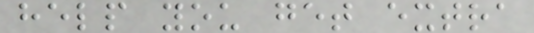help you get extra
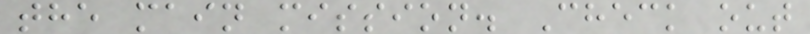the main mission. Check out
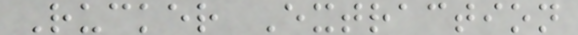Rucker Extraction
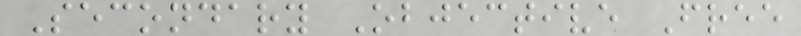Secondary Objective Free
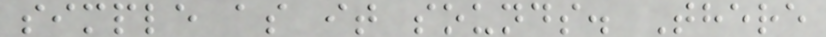simple as it sounds. There
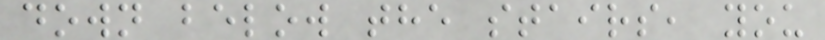down below the stairs, you
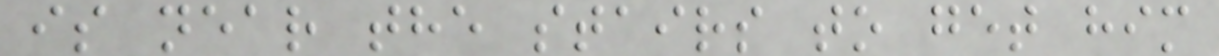is near the stairs to get him
